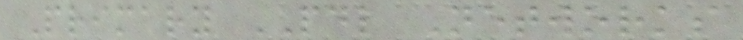Primary PDL Networks
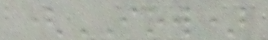(IOW)
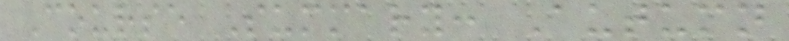Course Summary: Autumn
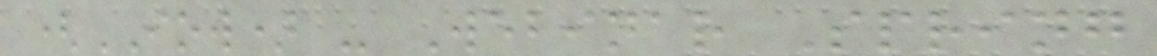(IOW) - Webinar Spring
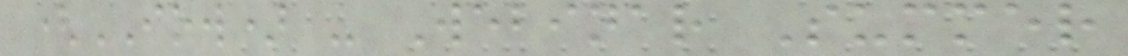(IOW) - Webinar Summer
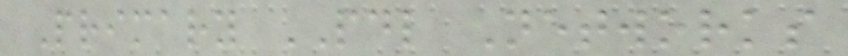Primary PDL Networks
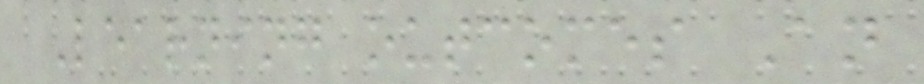Learning outcomes An
